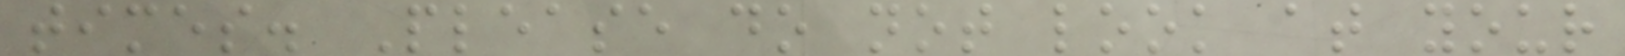times. Please do not look at your
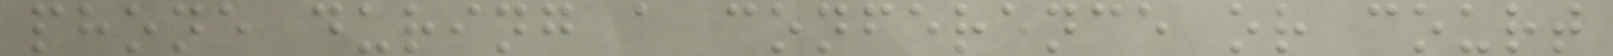phone during a conference or court
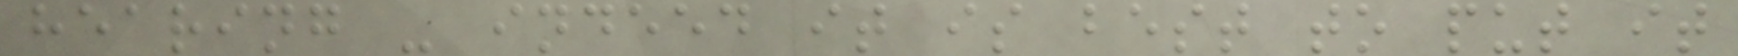hearing - indeed it is best to put it
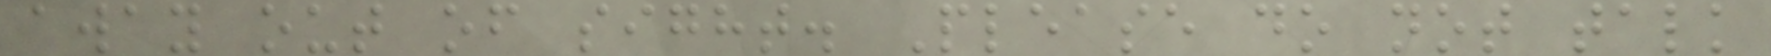away out of sight. Please do not talk
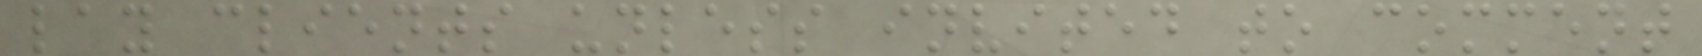lay clients unless invited to comment
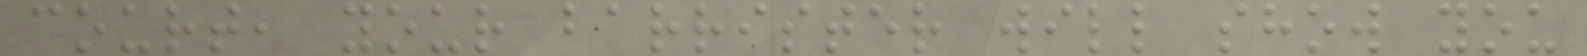court, your barrister will show you
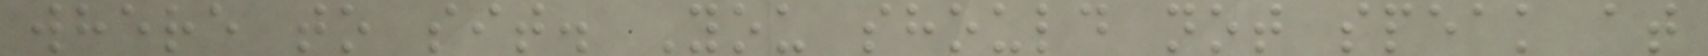where to sit. You should not speak at
